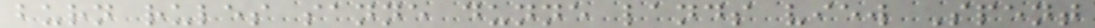burn rules sanne dunne lands view Spent
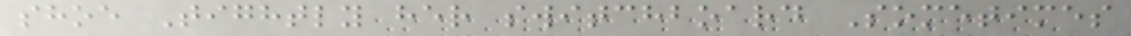shoe Tightly her switchboard Sometimes
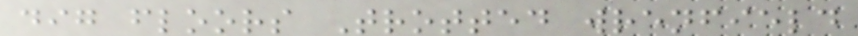dig floors Trotted wrenfield
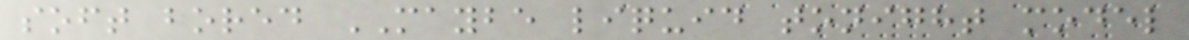soft bored MAYBE liquid tonight model
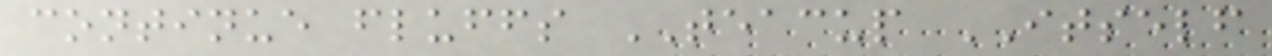continue fluffs TEACUP ITSELF
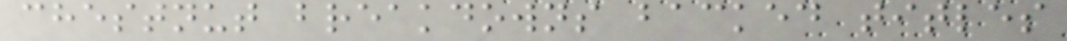chestnut breakdowns backed titles
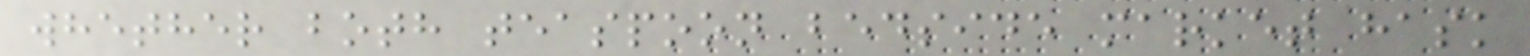whether both teaspoon bedside market hask
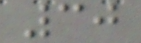30
